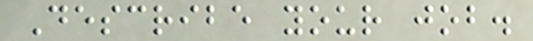Describe your job.
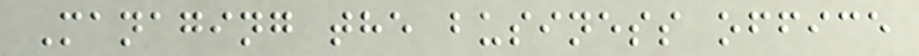Managing the business office
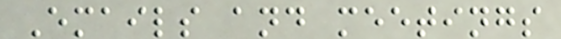Emails and meetings
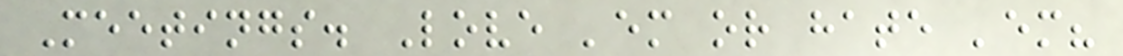Meetings. Love 'em or hate 'em?
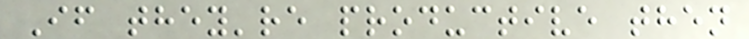If they're productive then
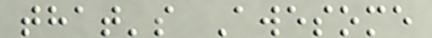that's Awesome
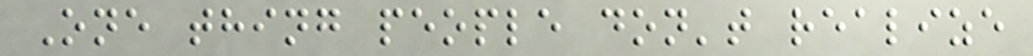One thing people don't realize
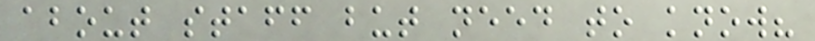about staff but need to know?
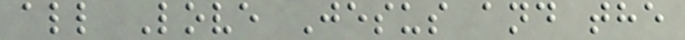all Love Jesus and the
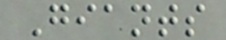Giants
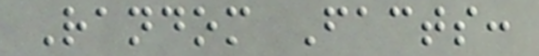Random Facts:
